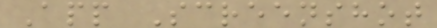App Screenshot
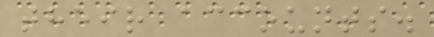their accounts.
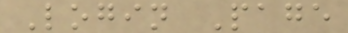Login Page
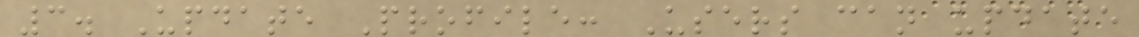3. Update Profile: Users can update
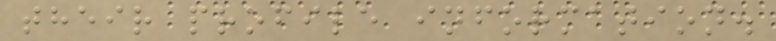their profile information.
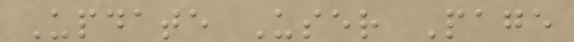Update User Page
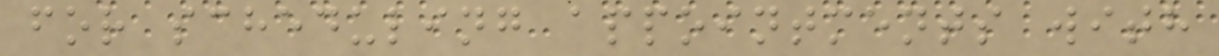for scheduling appointments with
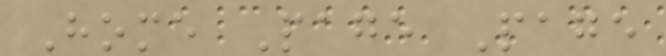Home Page Page
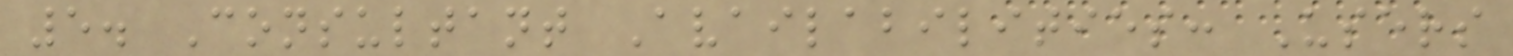5. Consultant Availabilities: Users
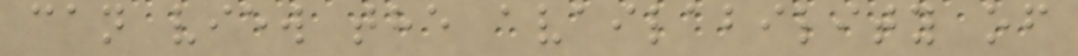can view the availability of
